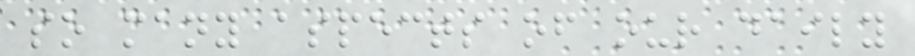so many aspects of our daily
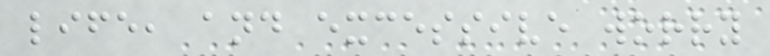life, and excessive worry
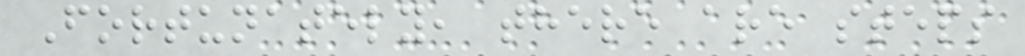Fortunately, there are steps
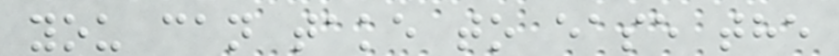you can take to ease the
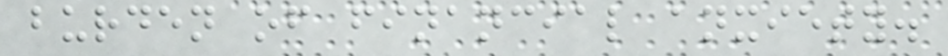burden of financial anxiety.
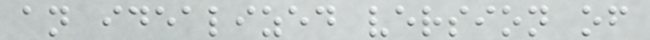an idealized version of
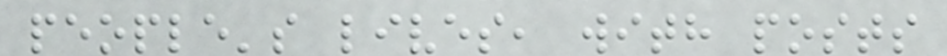people's lives, with posts
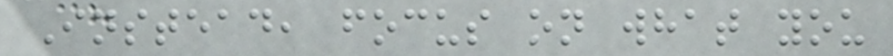Instead, focus on what you
